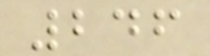246
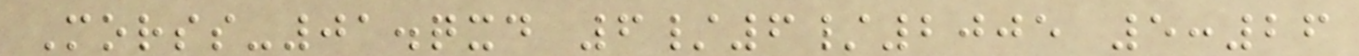Morss-01.qxd 6/6/2005 5:26
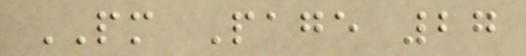PM Page 27
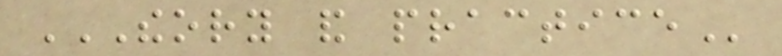THEORY AND PRACTICE
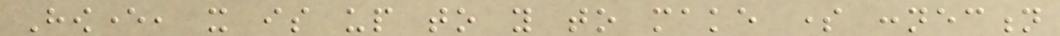However, it is up to you to make some connection
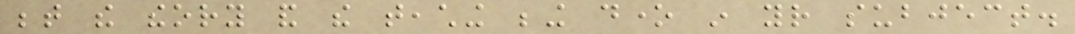between the theory and the teaching being done in your subject.
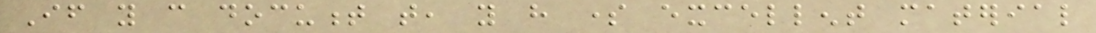If you can document that, you have some excellent material
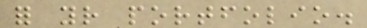for your portfolio.
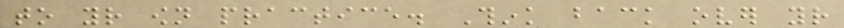to your own practice. Think back over your
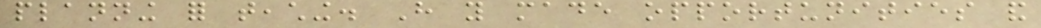planning for teaching. Have you made opportunities and
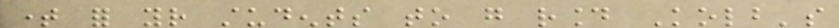time for your students to go round Kolb's
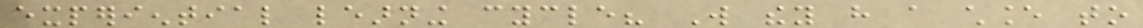experiential learning cycle? Will they have a chance to
